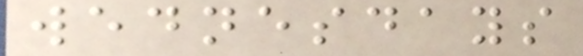wednesdays
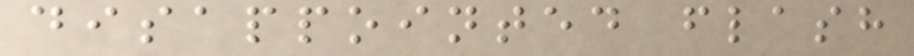disappointed flash
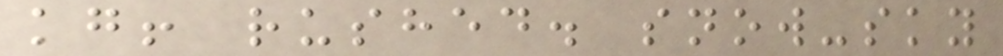kg! rushed. snow-sky
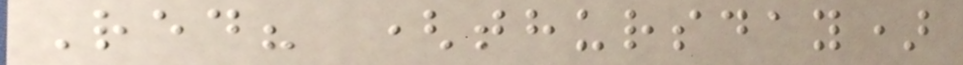Red? (thursday)
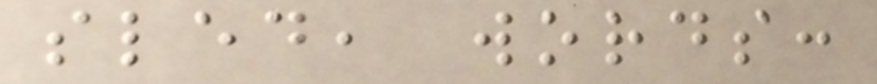sled, words:
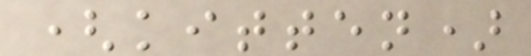(kitten)
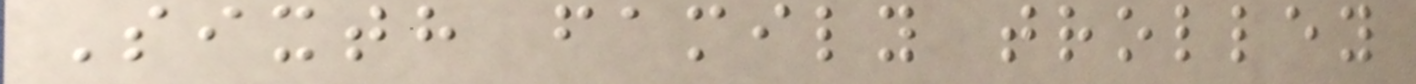Sixth family trolley
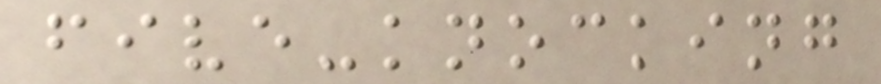five-knocking
